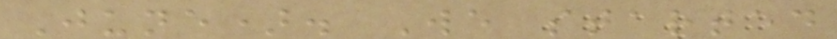June). We started
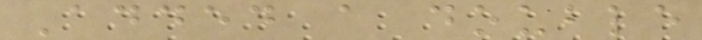Added a double
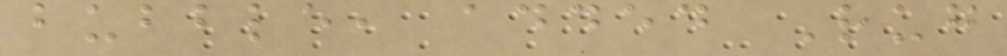bubble, added Rug
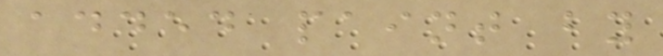added paint by
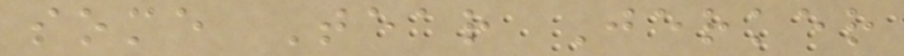some Tear Jerker
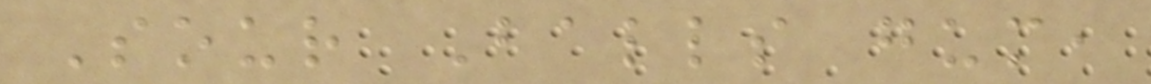Sour Balls gum,
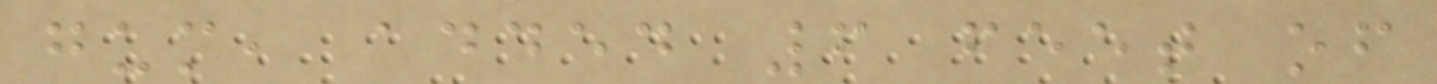gum, added 6 feet of
